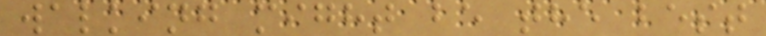walking might be the best
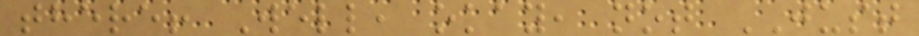there! Well, okay, not JUST
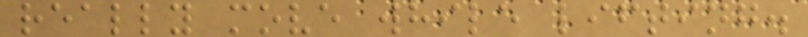really move while lifting.
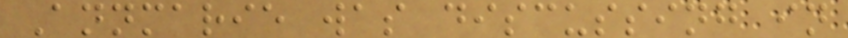Annmarie was discussing in
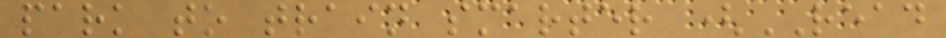park to train smarter (READ
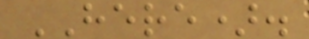HERE).
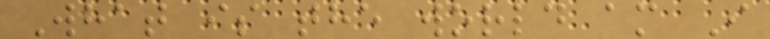What is the world am I
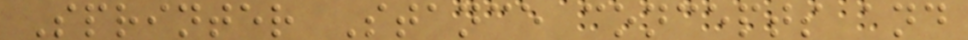Sprinter Stance concepts and
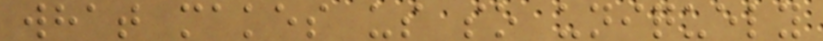what makes us so uniquely
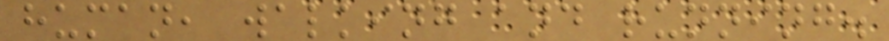human, walking and running.
